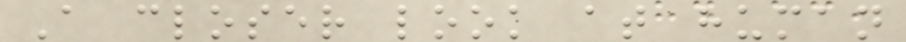A closer look at human
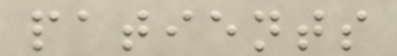patients
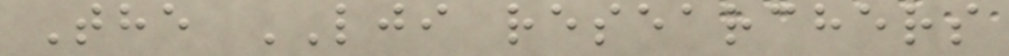The LJI researchers
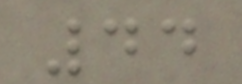44
